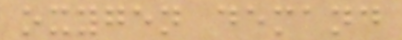oxygen demand
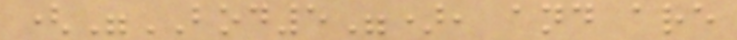("BOD5"), and are
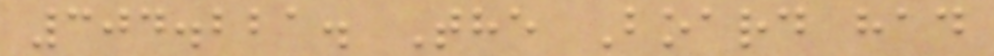304.221. The Board had
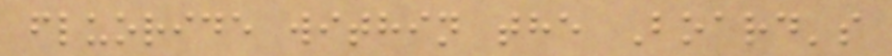fluoride within the Board's
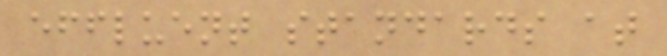effluent standards at
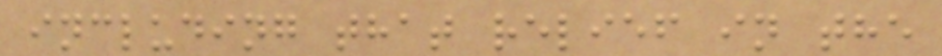including that relief in the
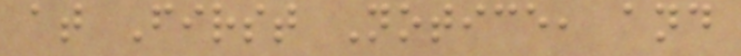at First Notice, and
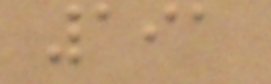191
